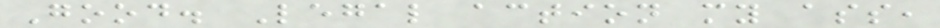Good. Legal action my ass,
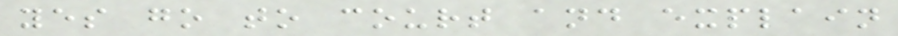yes go to court and explain
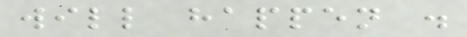will happen .
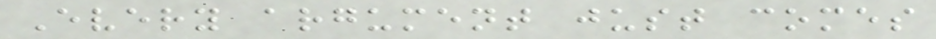Every argument just comes
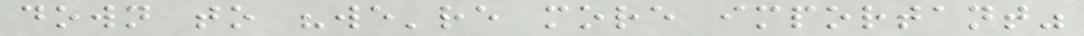down to "we're more important"
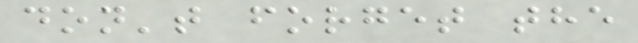don't forget the
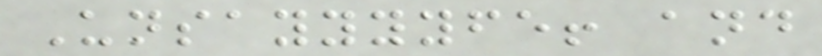Unsayyyyfe! and
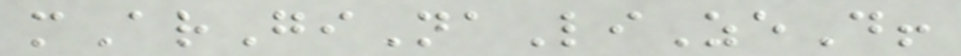mArGiNaLiZeD!
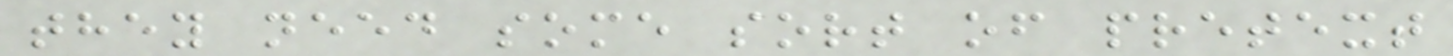they need some sort of pretext
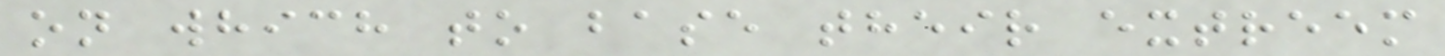on which to base their extreem
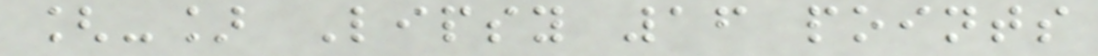[-] Lipsy 16 points
